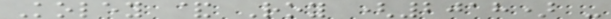Koley & Roy (2018) -
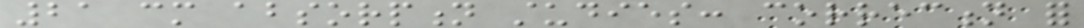21 cm absorption studies: correction for
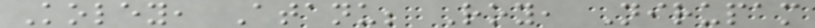Koley, Atanu; Roy, Nirupam
